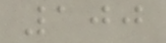100
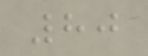80
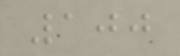100
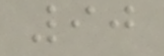90
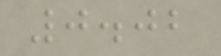0.02
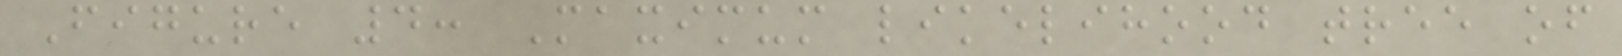Figure 4: Maximum likelihood tree of
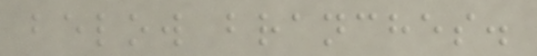below branches.
